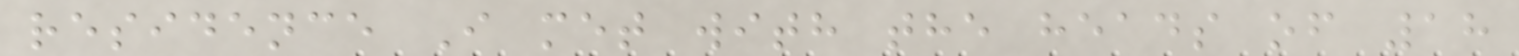residence I met with the heads of 18
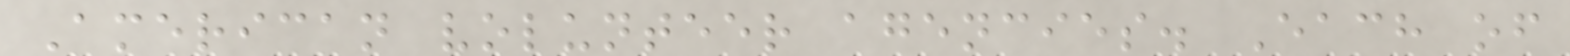American volunteer agencies. Each of
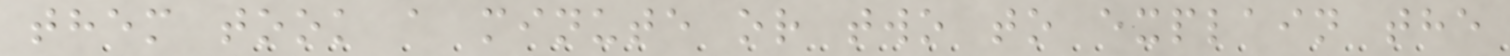them took a minute or two to explain the
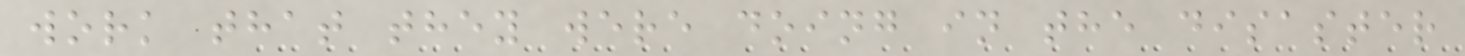work that they were doing in the disaster
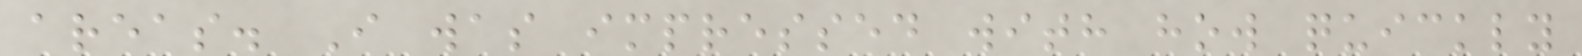areas. I was impressed with how quickly
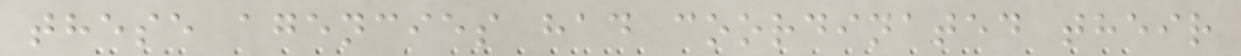these agencies had coordinated their
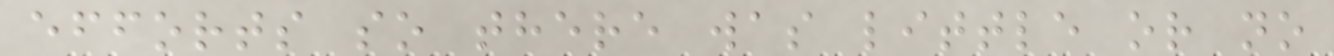efforts so there was little or no
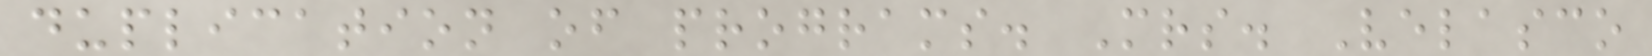duplication of programs. Mrs. Velasco
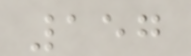157
